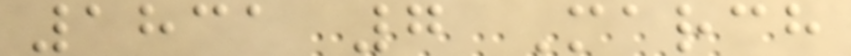1831 7 March
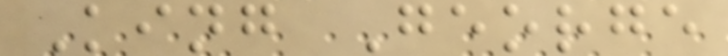King George
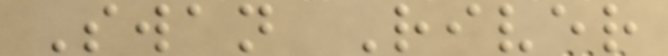Swan River
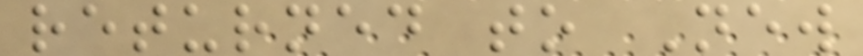returned to New
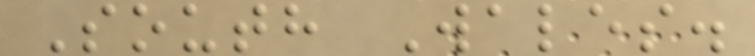South Wales.
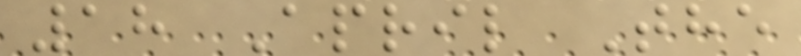18 April The
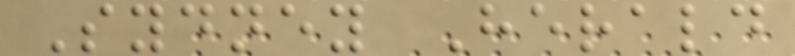Sydney Herald
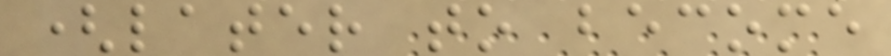(later to become
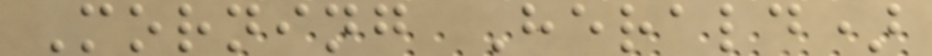Morning Herald)
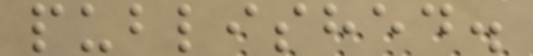published.
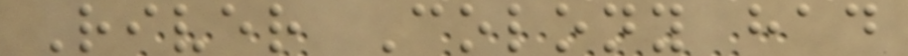River Colony had
